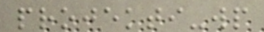projekti-wp
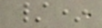/*
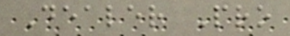Dealer Pro
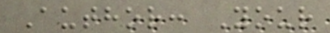Author: Your
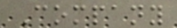Company
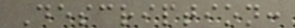Description:
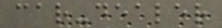car-dealer
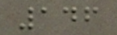146
